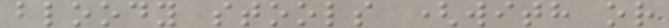bloody stools (with or
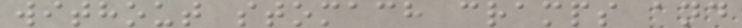without stomach cramps and
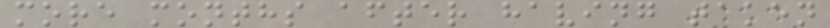more months after having taken
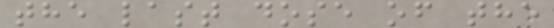the last dose of the
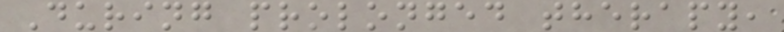During prolonged therapy,
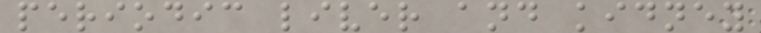periodic liver and kidney
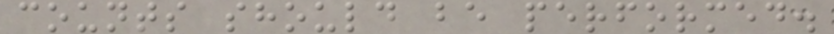counts should be performed.
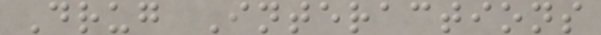Drug Interactions
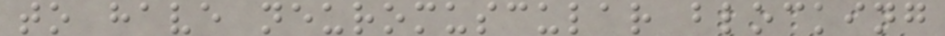to have neuromuscular blocking
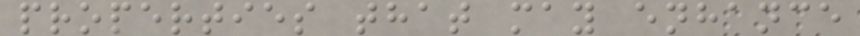properties that may enhance
